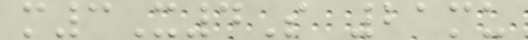m3X4S 21mu
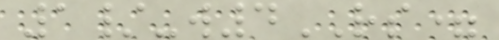1/-w4RS=
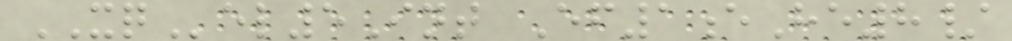XQel5Int Ef1eHe8/
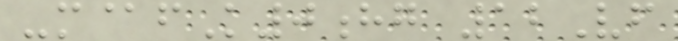-m@fK0hg 12Vf
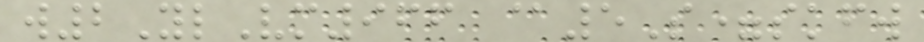w2YlVm966 @5S=skfw
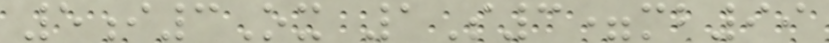5i3Ox 1S3=mb99
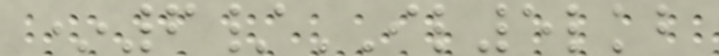*6/IL5lkb
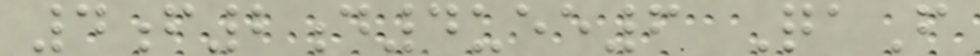4f2d4uee6 QaF
